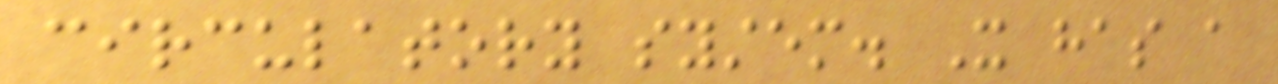circulatory system. It has a
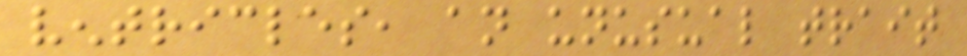ventricles, an unusual trait
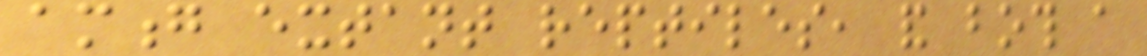among extant reptiles, and both a
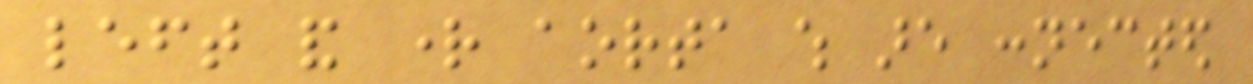left and right aorta which are connected
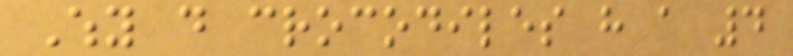Why do crocodiles have a 4
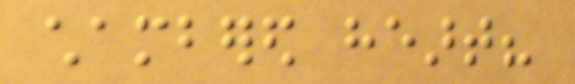chambered heart?
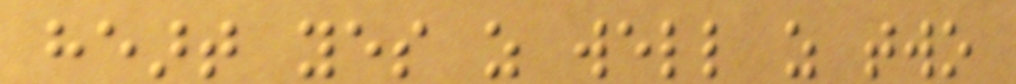heart yes as well as two
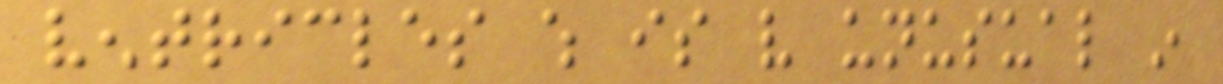ventricles which is very unusual in
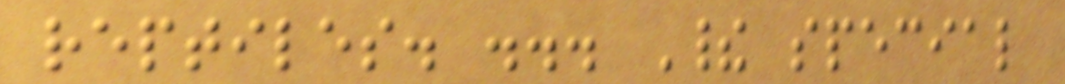reptiles. ... Their special
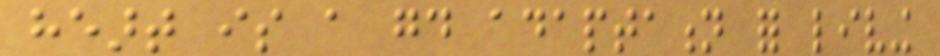heart is a good adaptation for living
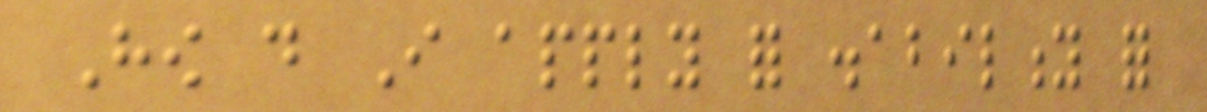How do I apply for disability for
